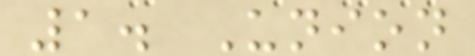1. Union
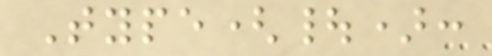Type(|):
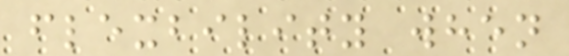flexbility when
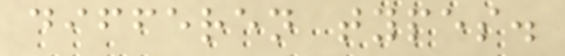differen types.
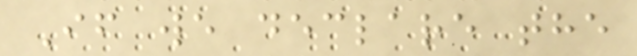If we declare the
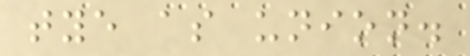tye as union.
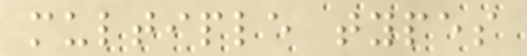multiple types
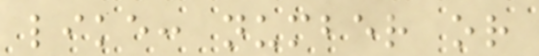like: number or
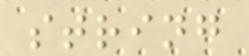string
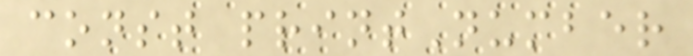const printNumber
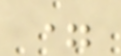=
